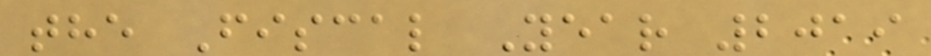the Fiscal Year 2019
